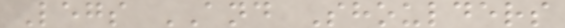Legs AND Shoulders
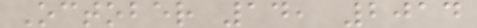October 14, 2014
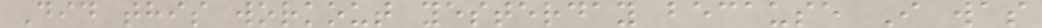Did this workout yesterday because I was
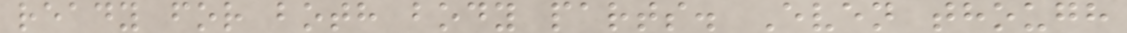ready for both body parts. Even though
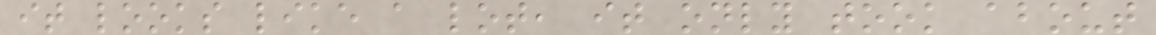it looks like a lot, it only took about
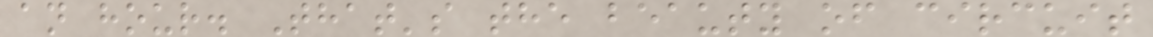an hour. That's the beauty of circuit
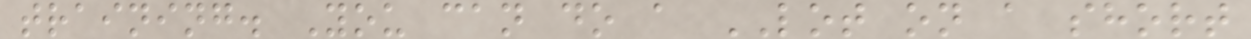training. You can do a LOT on a short
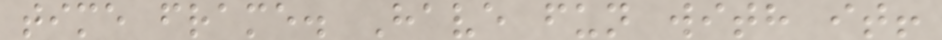time frame. Have fun with it!
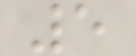5
